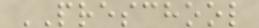PRESCHOOL
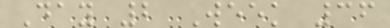Day 2 Week 36
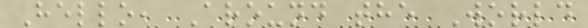Hello, Around the World
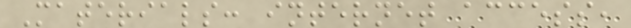Materials: internet access,
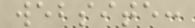website:
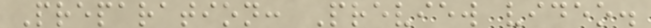Preparation: Preview video.
